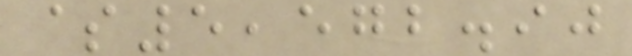$5,572.90
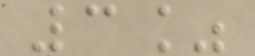3%
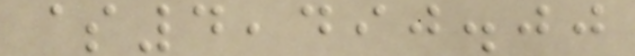$4,490.00
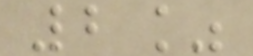2%
